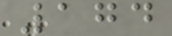174
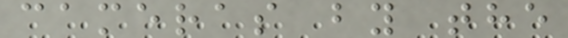cameras by the
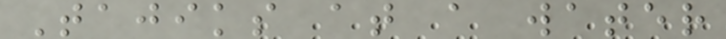Tajiks at a water
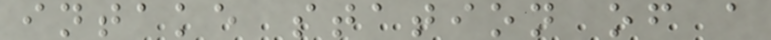intake station of a
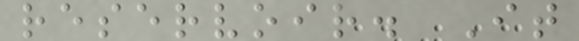reservoir. It
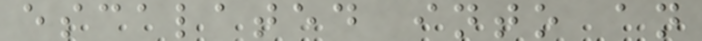escalated into an
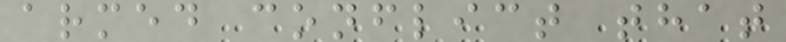armed conflict that
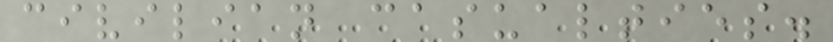civilian casualties.
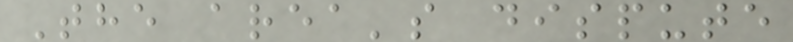The area's dispute
